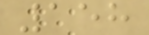158
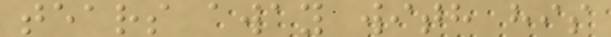tears away with his
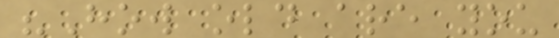"How old are you
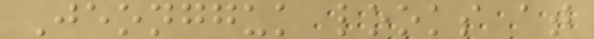Jeongguk looks at
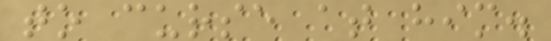to curse at him.
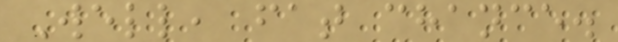Well, fat chance.
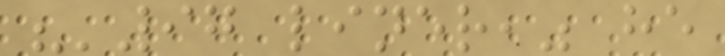"'97 liner," he
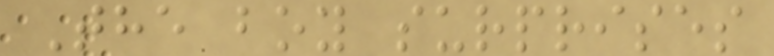The boy surprises
